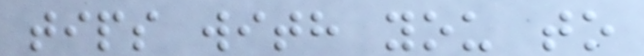tips with you to
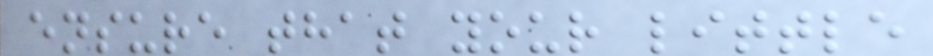ensure that your little
